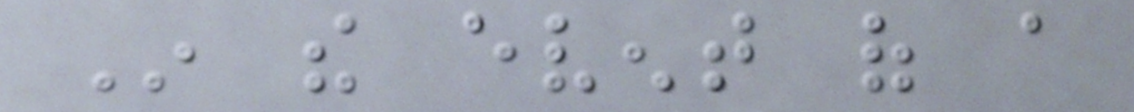In the event of a
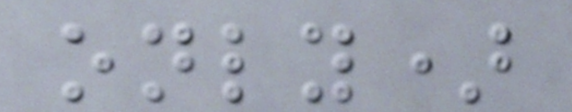only)
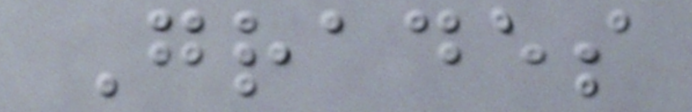Grades
